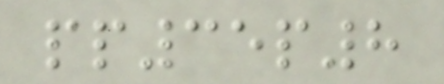pp35p8
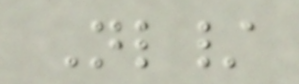Nl/
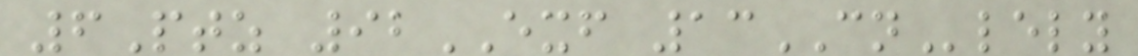6Ptz 92EXF 13CNlely
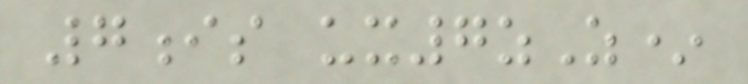7is ux7zZ*
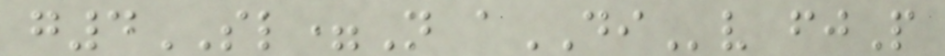g4SL=N aDIv fjP
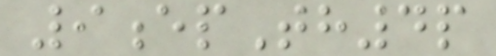9epTh4p
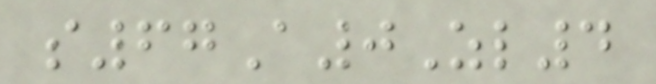s67A0Zl4
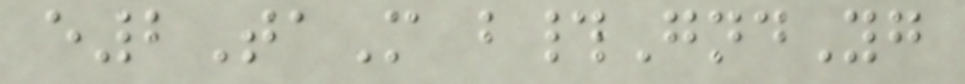e2TaM b#GndYg
